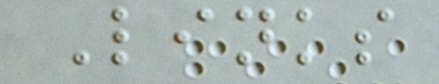Links
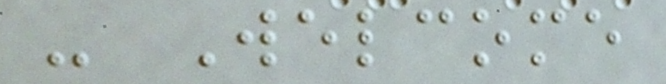- Welcome
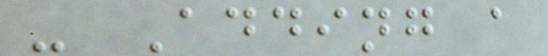- Adding a
